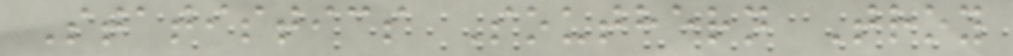Statistics Southern Troy
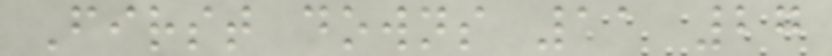First downs 11 27
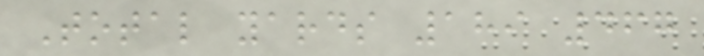Total yards 189 467
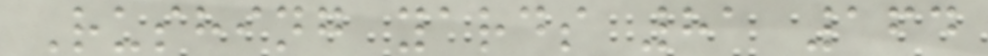Rushing yards 81 164
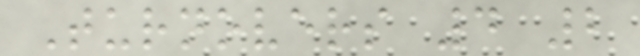Turnovers 4 2
